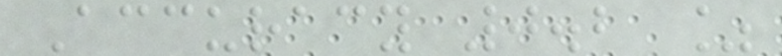Accuracy 0.2 %
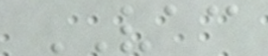VAC
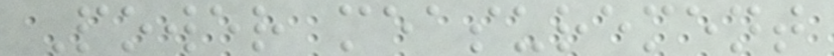Power measurement
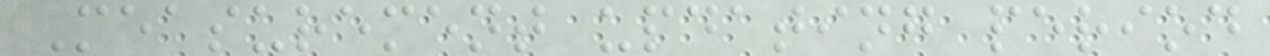Measurement updating period
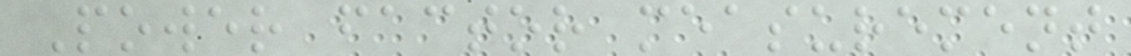Power factor measurement
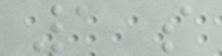1 s
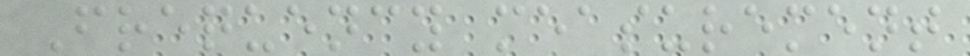Frequency measurement
